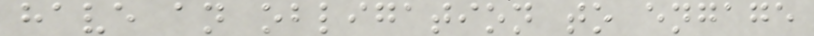have an obligation to engage
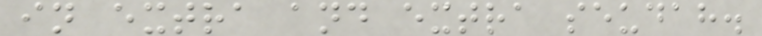in extra and extra seudah.
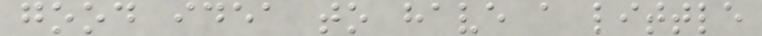good idea to have a little
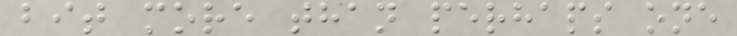bit more than perhaps one
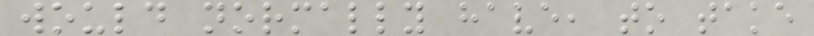would normally have, to take
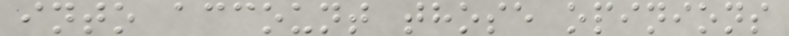into account those opinions
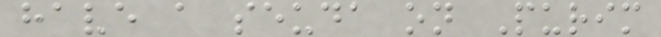have a seuda on Purim
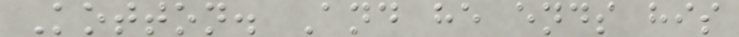Kotton. And he ends his
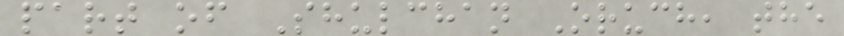part of Shulchan Oruch, the
